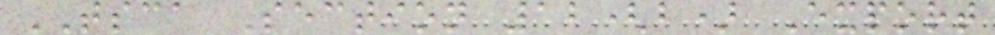TSCA Section 12(b) Export
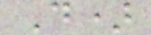D)
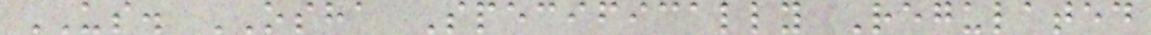US. OSHA Specifically Regulated
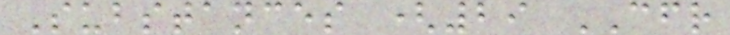Substances (29 CFR
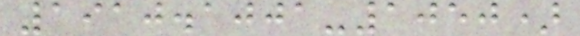1910.1001-1050)
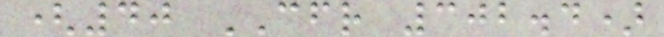(40 CFR 302.4)
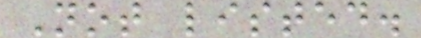Not listed.
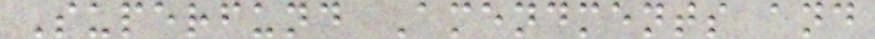Superfund Amendments and
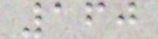160
